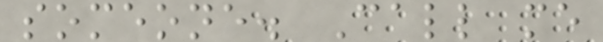someone. Call me
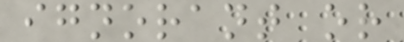ignorant or
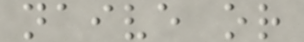naive or
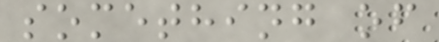something of
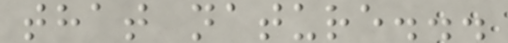that nature...
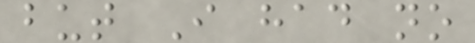but I had no
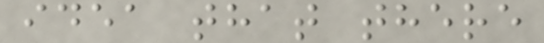idea that there
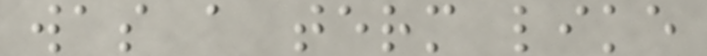was a term like
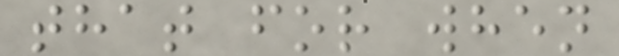that for when
